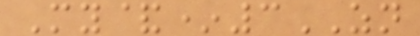My&*3ZN
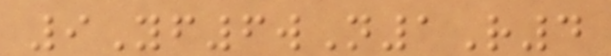9Yf6wN1R4
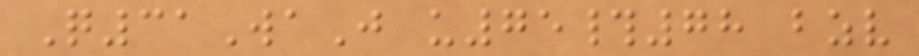Q31WaJ u75#78 bzv
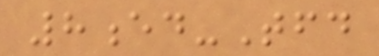8ed-Tfd
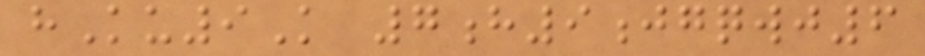hKu9K 7h9jgqwj6
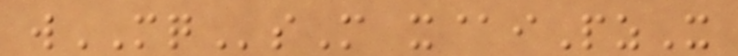wMQsM x@iPzX
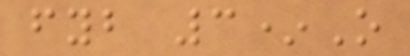fyb 3*O
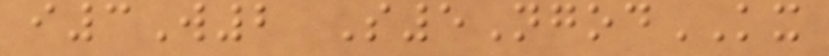i3W2 S5NgodKX
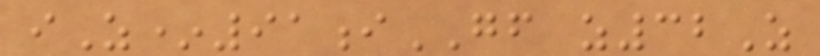iZ*91iGF z32Z
